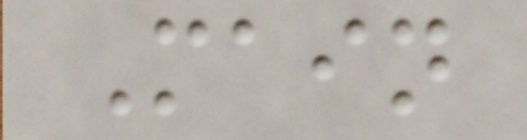Main
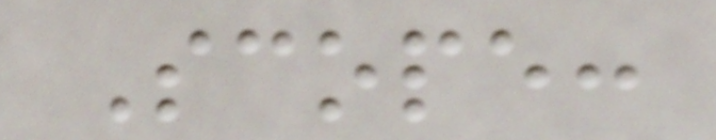Scope:
